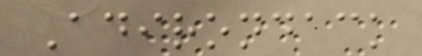Adirondack
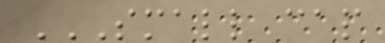SMALL CAP
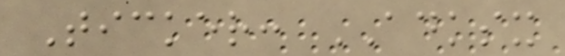Ticker: ADKSX
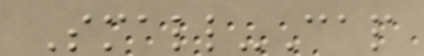Small-Cap
